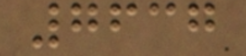7637
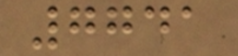7741
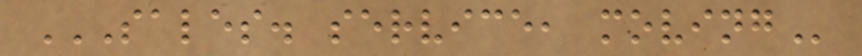SALES. SERVICE, MOVING
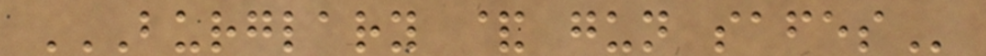BURGLARY & GUN SAFES
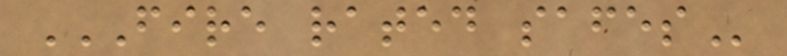FIRE RATED SAFES
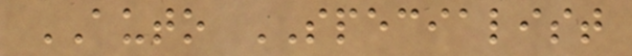AUTO SPECIALIST
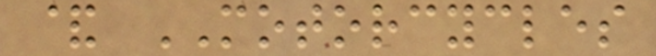& MOTORCYCLES
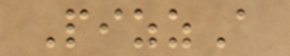PizzA
